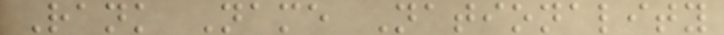Rank Name Nationality
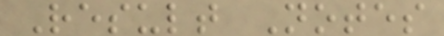Result Notes
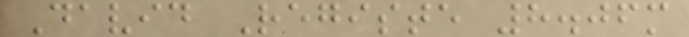David Registe 8.06m
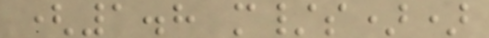(1.8 m/s))
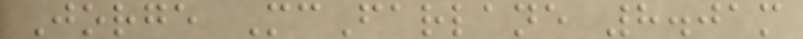Jorge McFarlane 8.01m
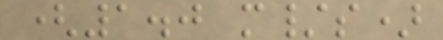(1.0 m/s)
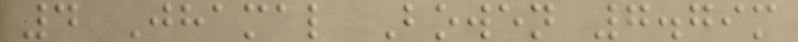4 Jhamal Bowen 7.79m
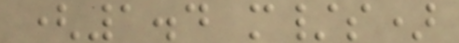(1.4 m/s)
